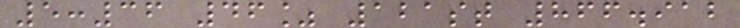5:36 46% 121st 866.912
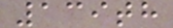139th
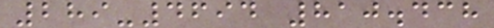289-4694 810.438
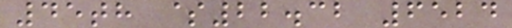45th $22.32 6524
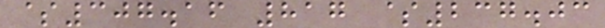$307.16 817 $237.03
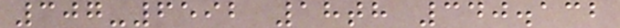307-6592 18th 340.132
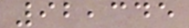92,345
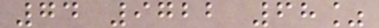74 9722 68%
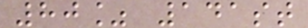80% 141st
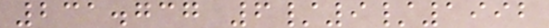231.737 6/9/1992
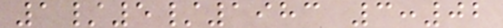1/5/1983 3:02
